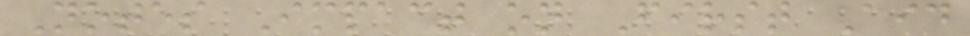Notes Impact on First Aid
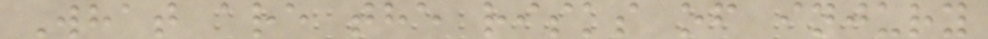What are the risks of injury
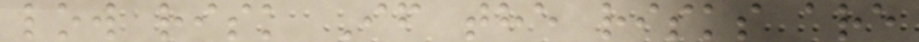low risk If the risks are
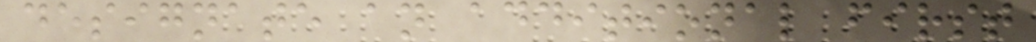designate an additional first
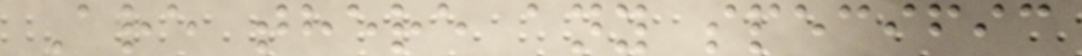Are there any specific
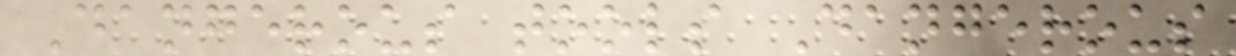Dangerous tools Dangerous
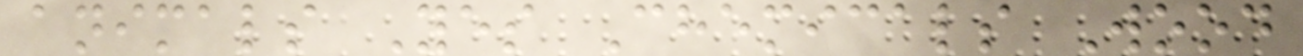animals Yes Chemicals Wood
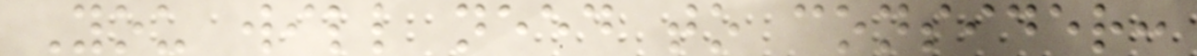You will need to consider:
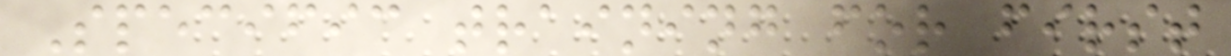Specific training for first
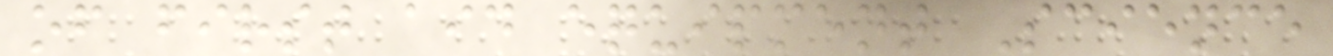of first aid equipment Science
